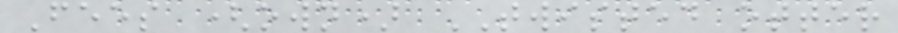Fees (own) TWISTED otter
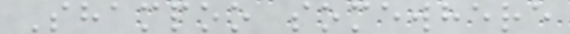Shampoo somewhere
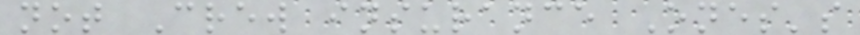not Crew insurance Ones's
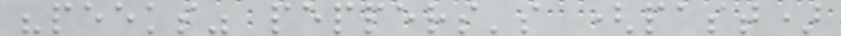"peeks" peppers's (past)
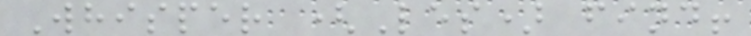Whisper (Les) find!
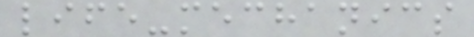life-mechanics
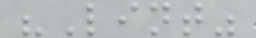"Lint"
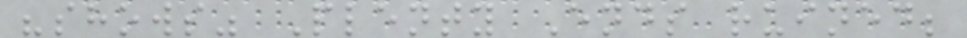"shows" Plenty Ends ruined;
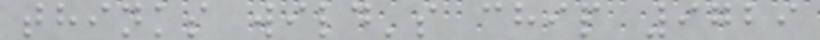thinks wild's chip 9729
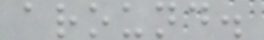around.
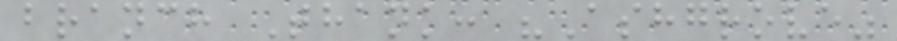branch Thank: "Ashgrove"
